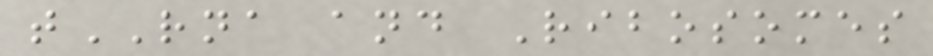tRNA and Ribosomes
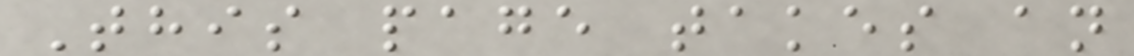This page takes an
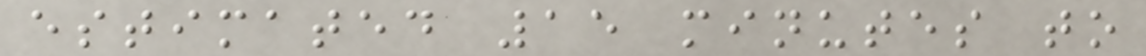estimated 15 minutes to
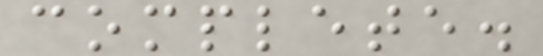complete.
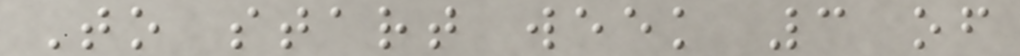To start week 3 of
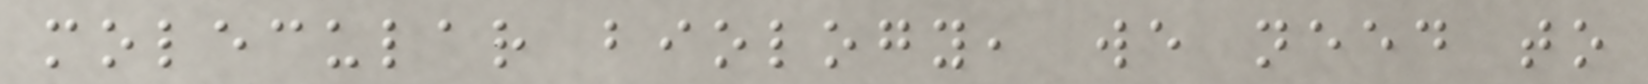molecular biology, we need to
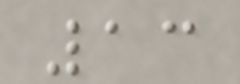13
